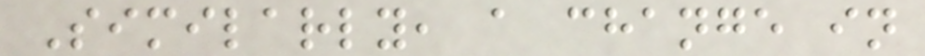Similarly, a change in
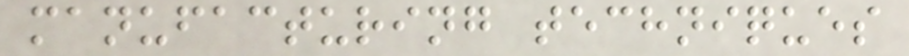manufacturing techniques
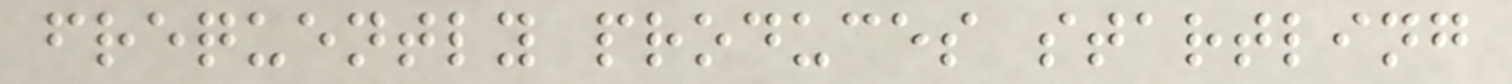frequently produces startling
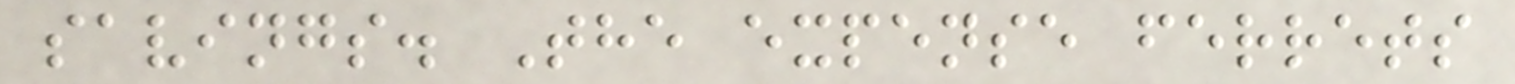savings. The expense ferrets
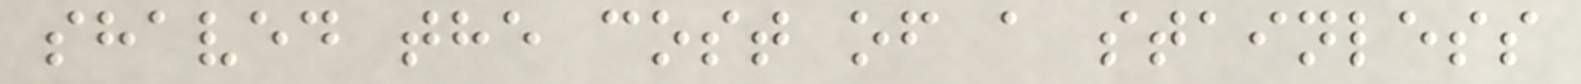shaved the cost of a stainless
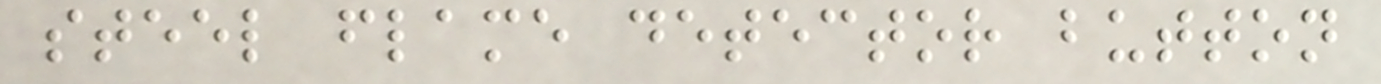steel flame detector button
